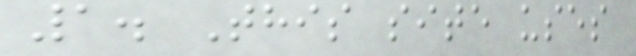1. This site uses
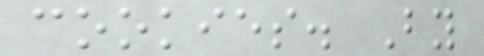cookies. By
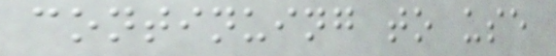continuing to use
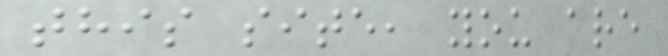this site, you are
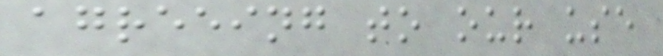agreeing to our use
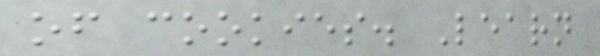of cookies. Learn
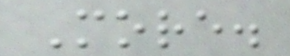More.
